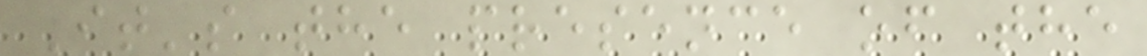It's the presence of the
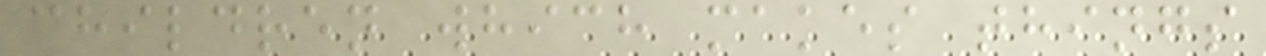children which makes things
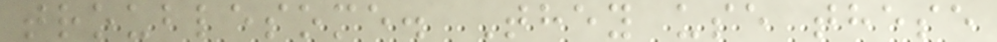troublesome. They use these
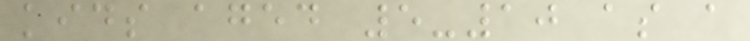kids aged 5-10 as a
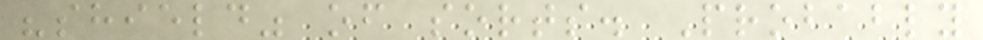"shield" of sorts. Probably
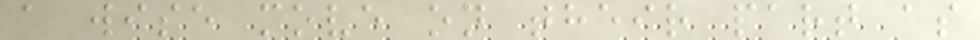a wise move on their part as
